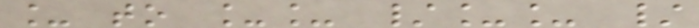_ to __ /__ /
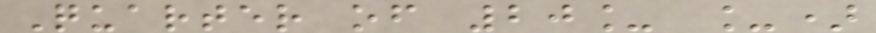Quarter of 20_ _)
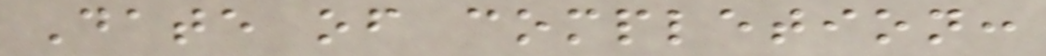Date of completion:
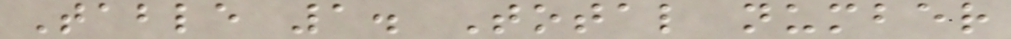Table 1. Total number
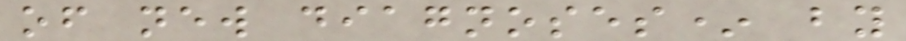of new diagnoses* by
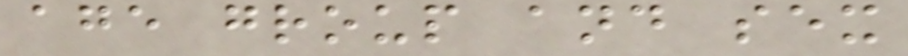age group and sex
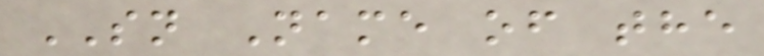SN Name of the
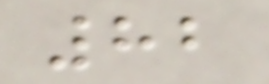82
